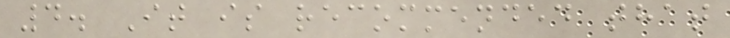4. It is recommended that
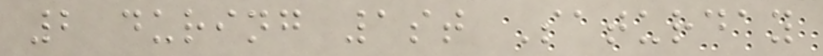2 during 1st Saturday
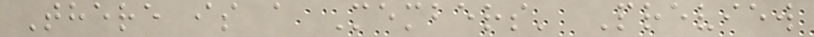There is a Members' Preview
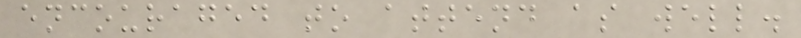encouraged to attend as well.
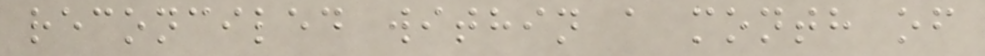reconciled within a month of
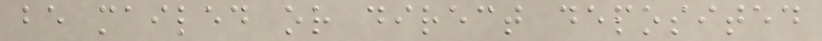be mailed or direct deposited
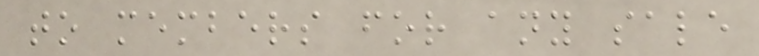to members for any sale
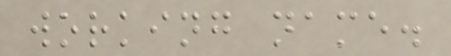working name.
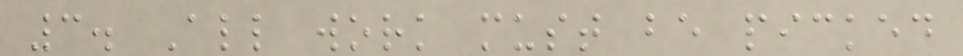3. All work must be picked
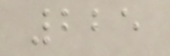225
